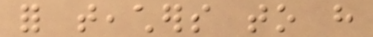for teachers to have
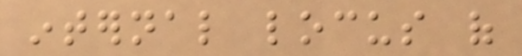internal locus of
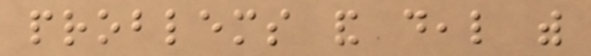problems and deal with
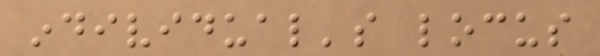individual's locus
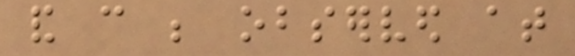and can be observed at
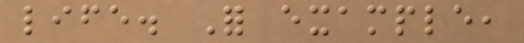life. For example,
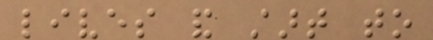lives and start to
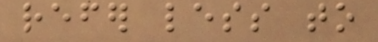refer less to
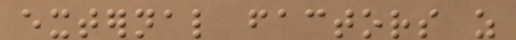external factors as
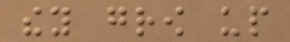they grow up
